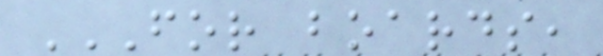FOR BOARDS,
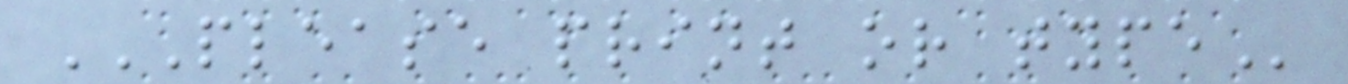PLEASE PRINT OR TYPE
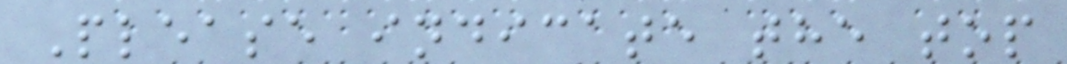Please indicate the top
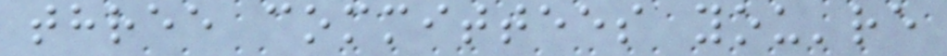three committees you're
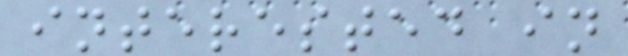interested in
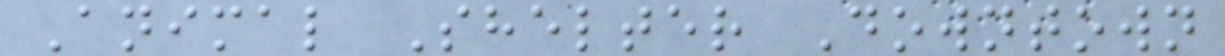Animal Shelter Downtown
